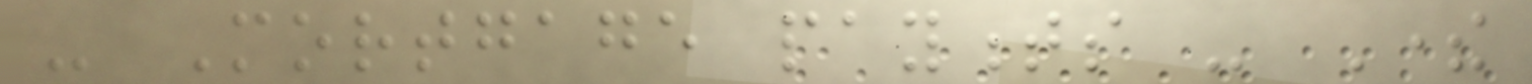- Mortgage payments - There
